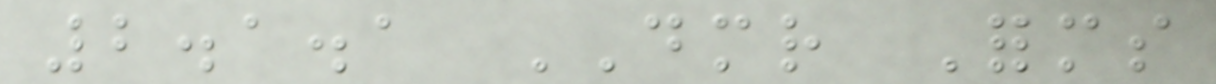2.1.1 DMR Forms
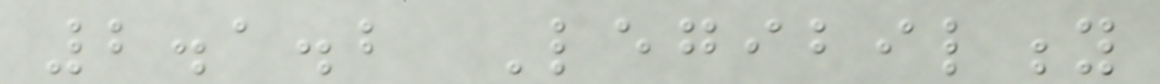2.1.2 Legibility
